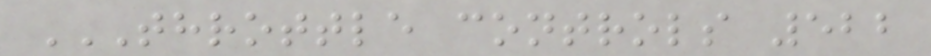THROTTLE CONTROLS 522
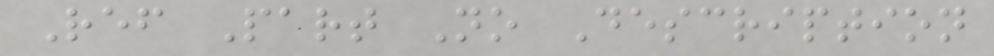Ref Part No Description
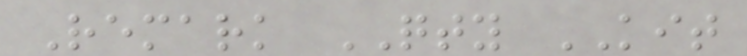Remark QTY KIT
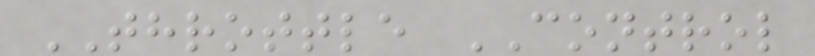THROTTLE CONTROL
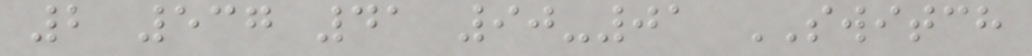2 537 41 90-01 SWITCH
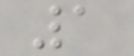1
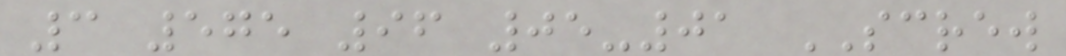3 575 96 05-01 SCREW
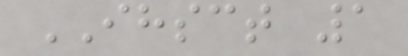IHSCT 1
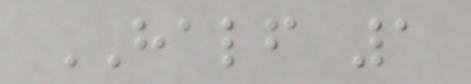HALF 1
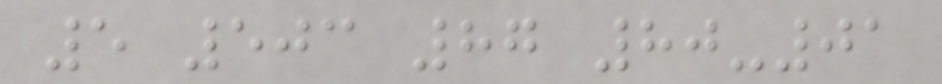5 503 87 80-01
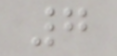7
